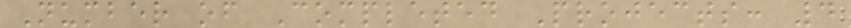Number of Completed Projects: 4
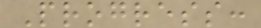Progress:
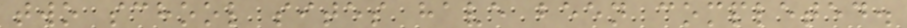two school sites have been completed.
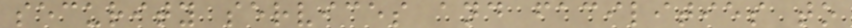security services and facilities to
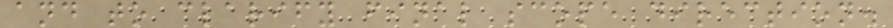and to clarify final scope direction.
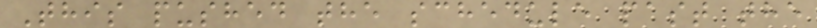This pushed the schedule past the
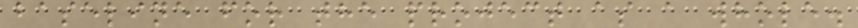baseline for the project as a whole.
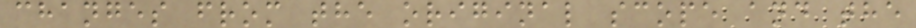changes from the original scope and the
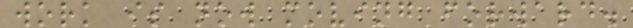work is now moving forward.
